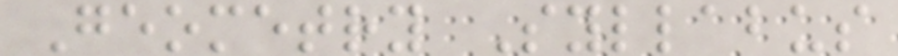Geometry Syllabus
